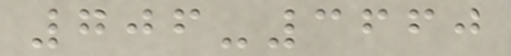706-3660
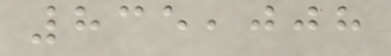835,008
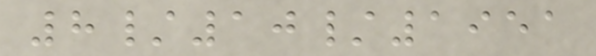8/10/1951
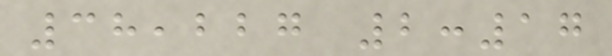38,227 2:17
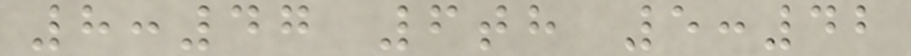8:47 6th 5:42
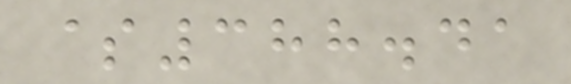$388.41
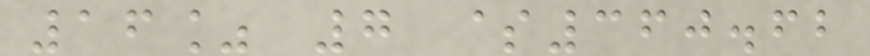16% 7 $360.62
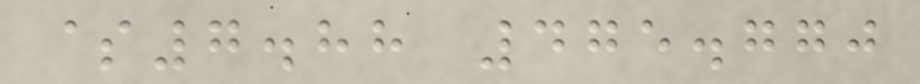$7.88 475.770
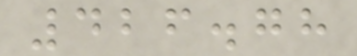426.78
